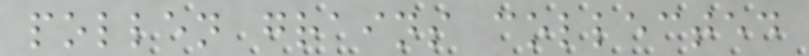pollen grains collected
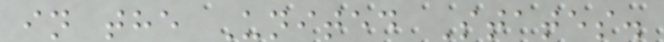in the United States.
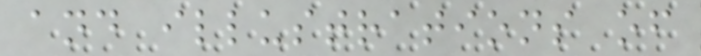and illustrations of
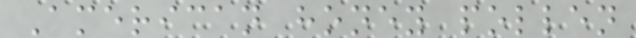American honey pollen
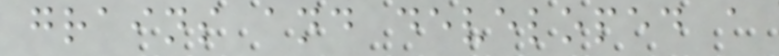grains and developed a
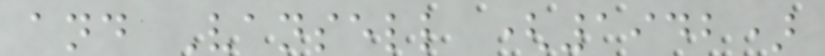and Vansell (1942)
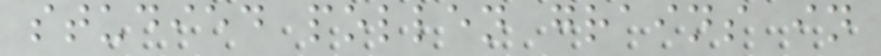studied pollen grains in
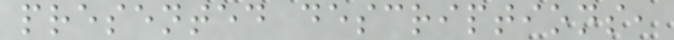presented descriptions,
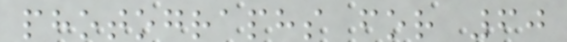photographs for 60
